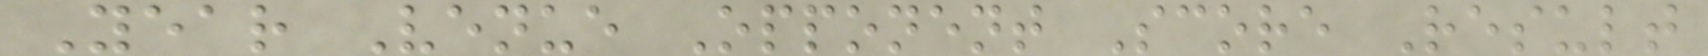Year Venue Opponent Score Result
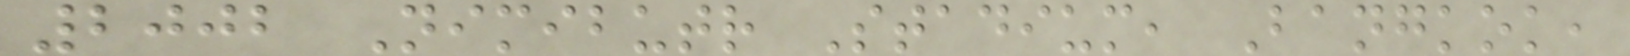2002 Nimibutr Stadium, Bangkok,
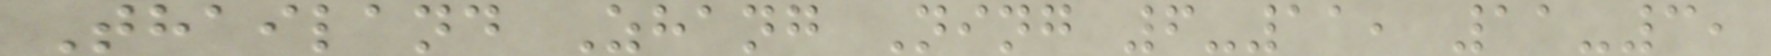Thailand Zhang Ning 6-11, 11-3,
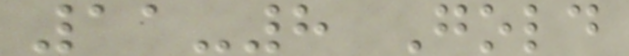11-8 Gold
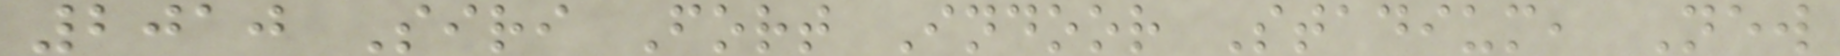2010 Siri Fort Indoor Stadium, New
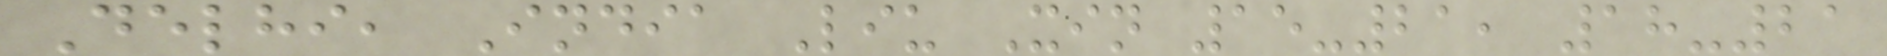Delhi, India Liu Xin 15-21, 18-21
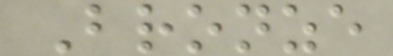Bronze
